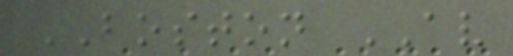BOSTON AV
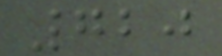720
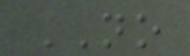NO
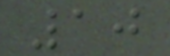10
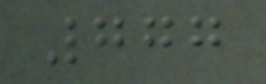777
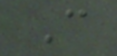C
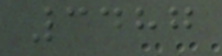3487
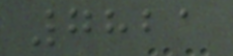7821
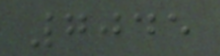7045
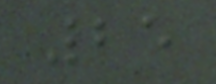25
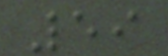59
